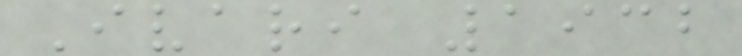Ivari 1932
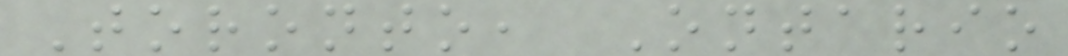Toronto, Ontario
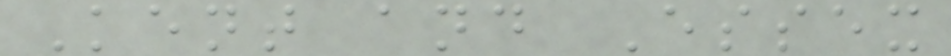Kent and Essex
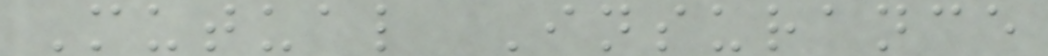Mutual Insurance
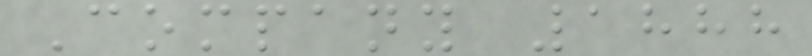Company 1888
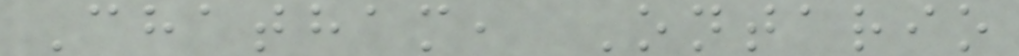Chatham, Ontario
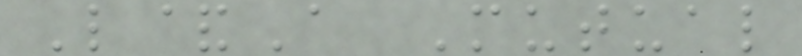L&A Mutual
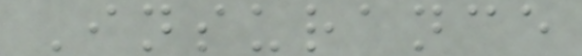Insurance
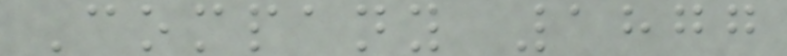Company 1877
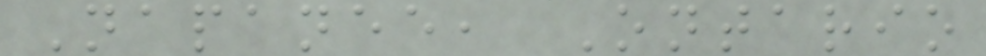Napanee, Ontario
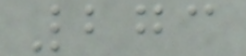273
